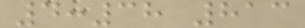4:38 813
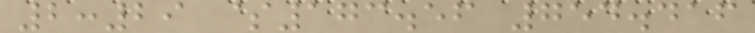2:29 $173.56 754.416
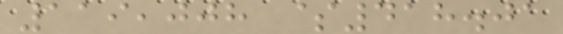119,008 $418.01
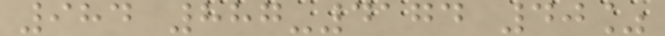984 887-4174 40%
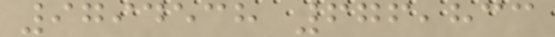9794538 676,833
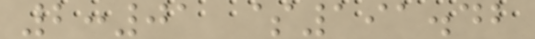2:01 $191.42
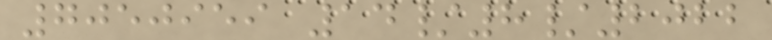7050959 14/8/2022
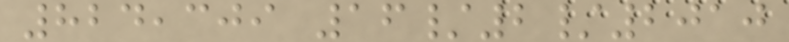824,309 16/2/2010
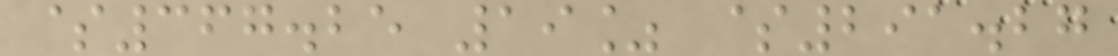$367.25 19% $291.27
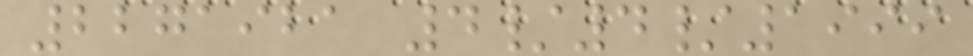2271921 4/4/1999
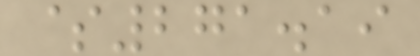$271.19
